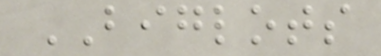BIGLOTS
